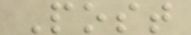Post
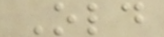Old
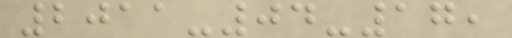2011-04-17,
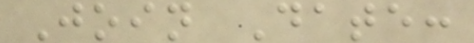Join Date:
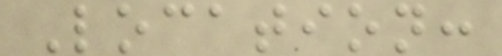Location:
